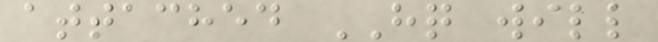attached HQ will
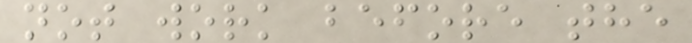not work before the
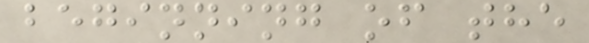beginning of the
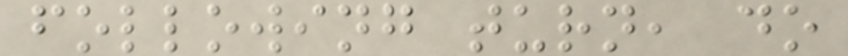following turn, do
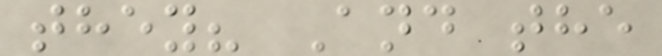they? And the
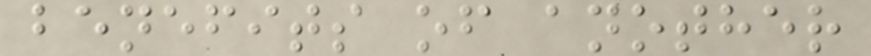benefits of another
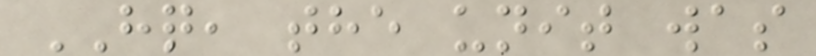HQ, the unit was
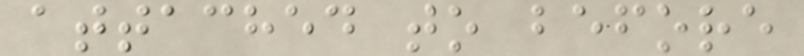attached to before
